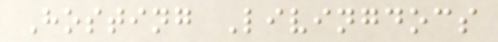Hosting Livingdocs
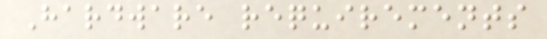Hardware requirements
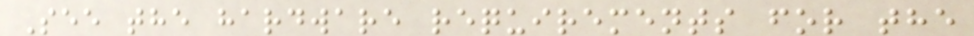See the hardware requirements for the
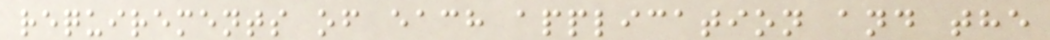requirements of each application and the
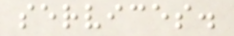services.
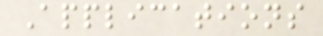Applications
